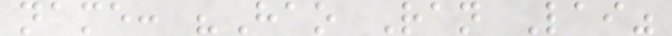name: "Hao Ran Lai"
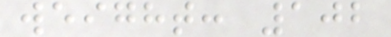weight: 102
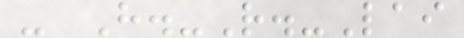- H.-R.-Lai
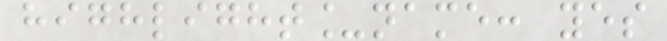highlight_name: yes
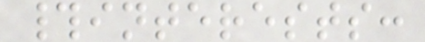#interests:
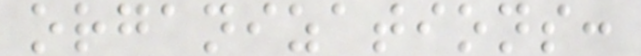organizations:
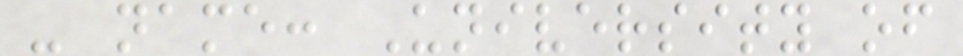- name: University of
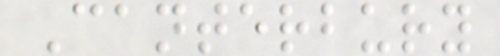Canterbury
